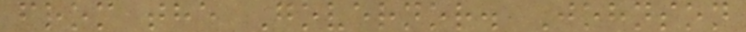from the Governor. Johnson
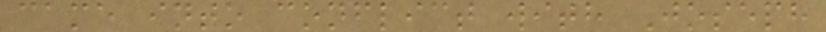came into conflict with Joseph
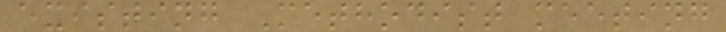existing Methodist meeting
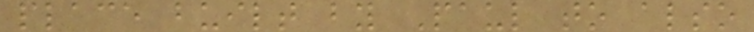place built by Paul to also
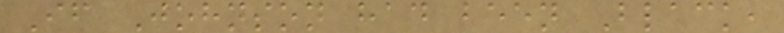If Johnson had been Black,
